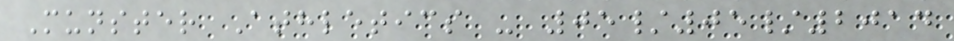Munster Athletics - 05/05/2014
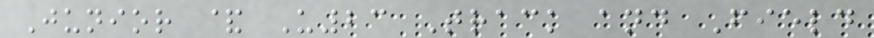Junior & U23 Track and Field
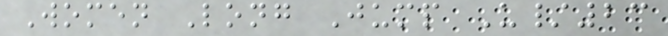Women Long Jump U/23
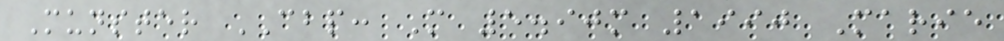Munster CBP: M 5.90m 1990 Marie
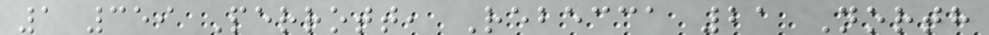1 359 Perrott, Rebecca 21 North
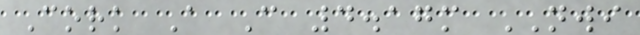Cork A C 4.17m NWI
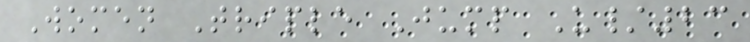Women Triple Jump U/23
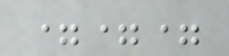===
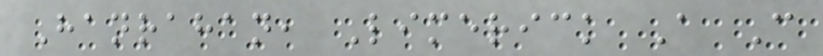Hanrahan, Limerick A C
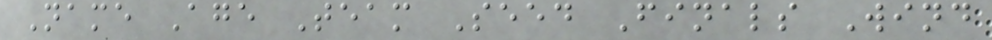Name Age Team Seed Finals Wind
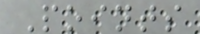Points
